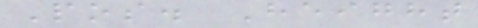Pos. Height
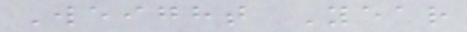Weight Year
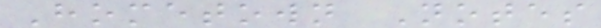Hometown Notes
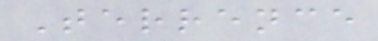Terrence
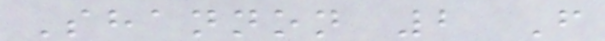Shannon 2 F
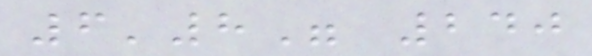6'8" 240
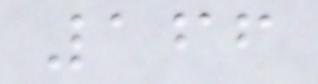166
